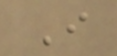I
